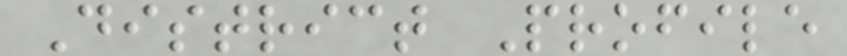District Profile
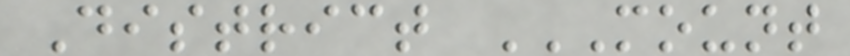District MOUNT
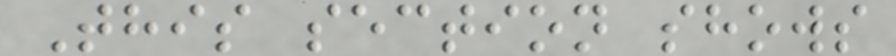This section shows
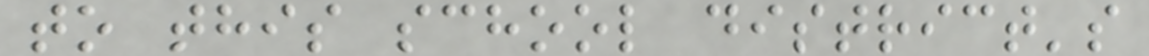to this school district's
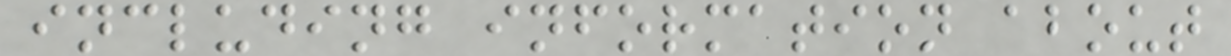including information about
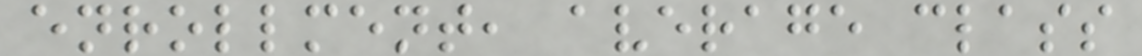enrollment, average class
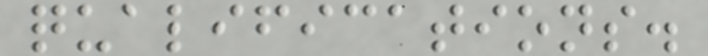qualifications.
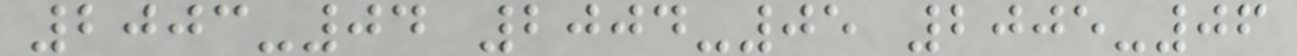2003-04 2004-05 2005-06
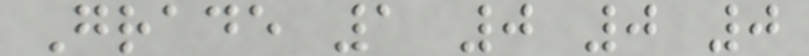Grade 1 0 0 0
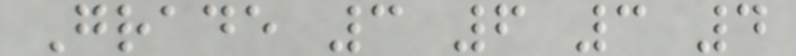Grade 3 6 3 4
